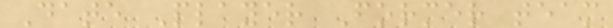Date Player Former team
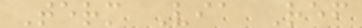Term Via Ref
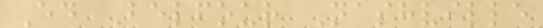Ed Belfour Nashville
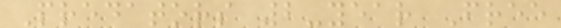Predators 2-year Free
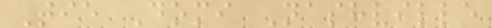Tie Domi Nashville
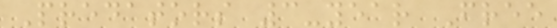Predators 3-year Free
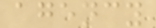agency
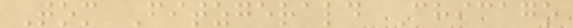Tom Fitzgerald Chicago
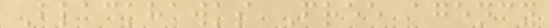Blackhawks Free agency
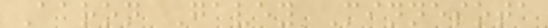Aaron Gavey Minnesota
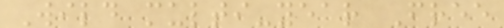Wild multi-year Free
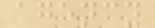agency
